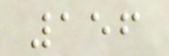156
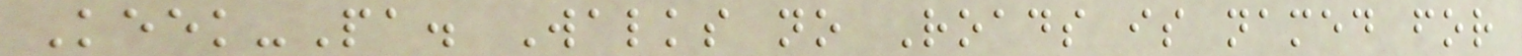Keek-Pa. Walks no Roads is named for
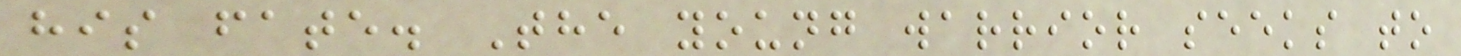his fate. The young warrior seeks to
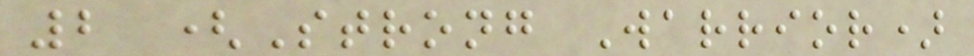2 (Strong Warrior)
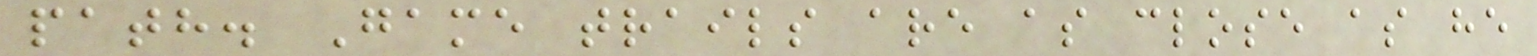path. Game trails are as close as he
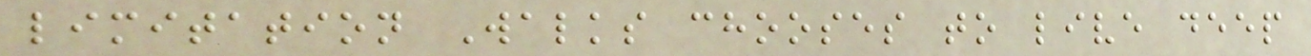limitation Walks chooses to live deep
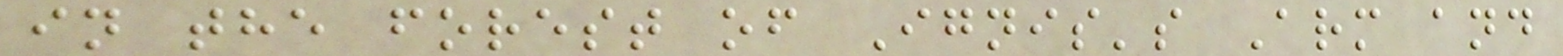in the forest of Ignis's Arm and
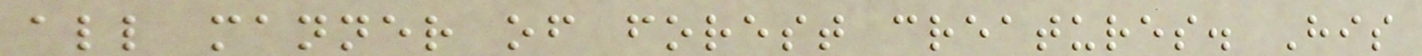all manner of forest creatures. His
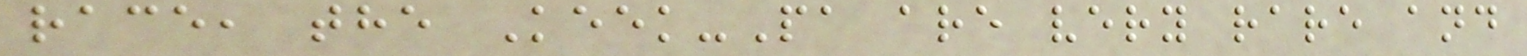race, the Keek-Pa are very rare and
